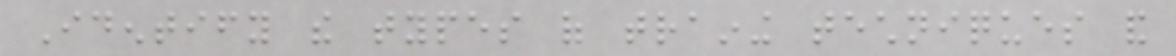Identify the types of training techniques and
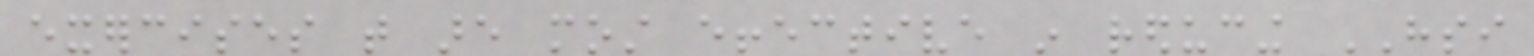exercises that are most effective in reducing HSI
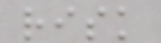risk
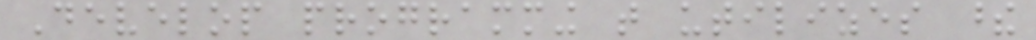Develop programming that utilizes these
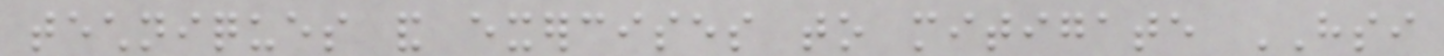techniques and exercises to mitigate HSI
